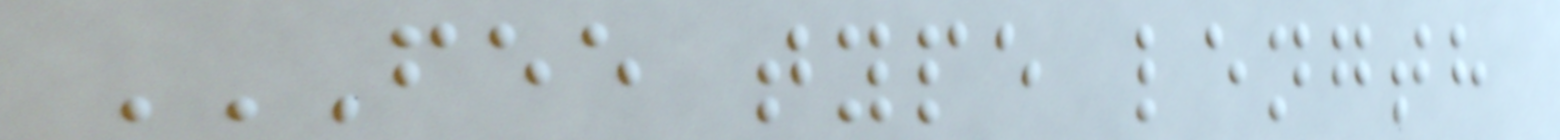FEE TYPE LENGTH
